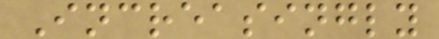Increasingly
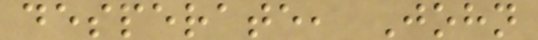desperate, John
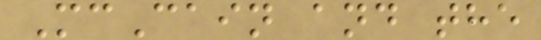McCain and the
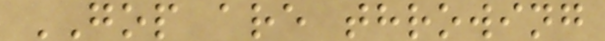GOP are throwing
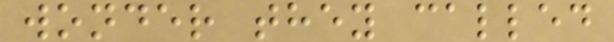wonder they called
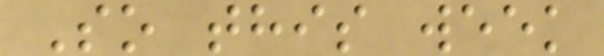So this week
